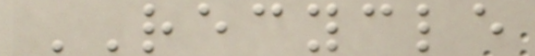RECYCLE
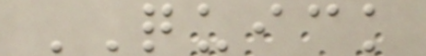QUICK
